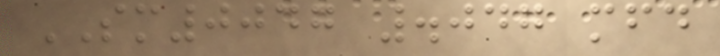SM0047 .047 mfd
